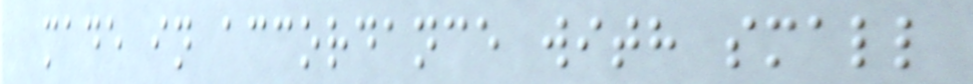made in accordance with small
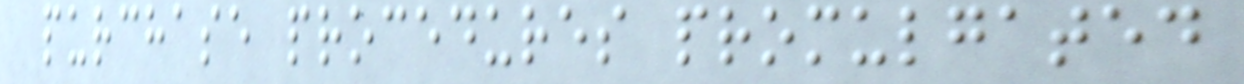purchase procedures promulgated
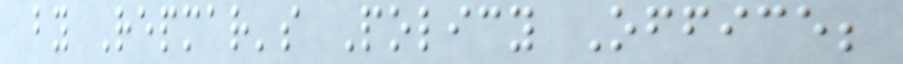by Repmar's Policy Office;
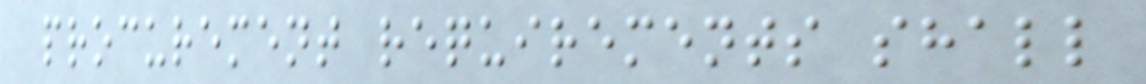procurement requirements shall
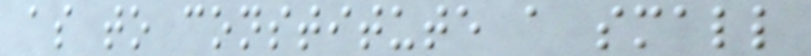as to constitute a small
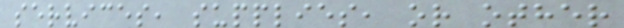services, supplies, or other
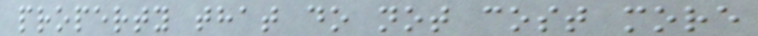property that do not cost more
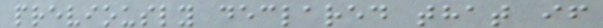previously declared that if
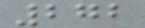272
